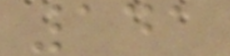141
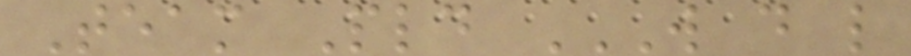Team Pld W D L
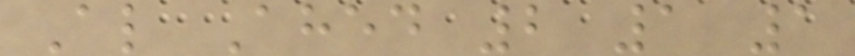Al Ahed 2 1 1
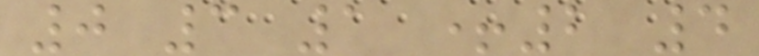0 3 1 +2 4
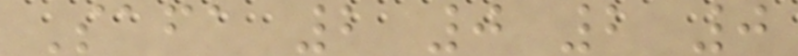Safa 2 0 2 0
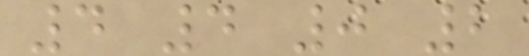4 4 0 2
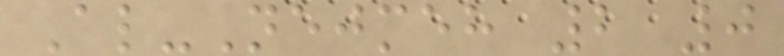Al-Nejmeh 2 0
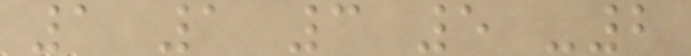1 1 3 5 -2
